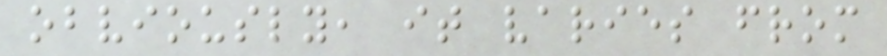obviously, it varies from
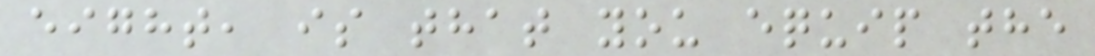eight, is that you equip the
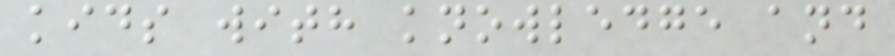kids with knowledge and
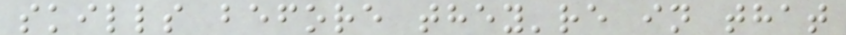skills before they're in that
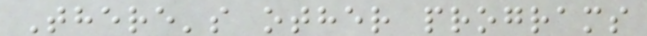There's other programs
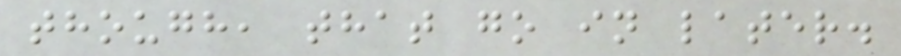though, that go in later.
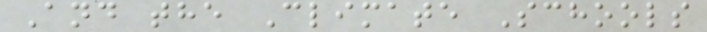And the Climate Schools
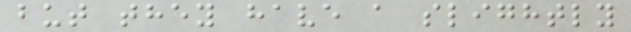but they have a slightly
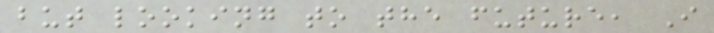but looking to the future, I
